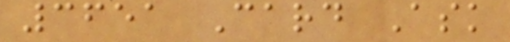3651 Card Ask
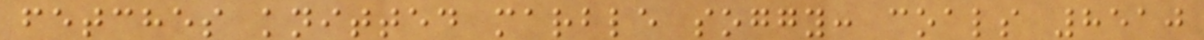fetches knitted marble soggy: coals 8510
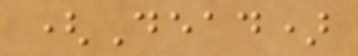(Dead)
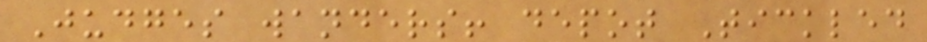Judges wanders! depot Tickled
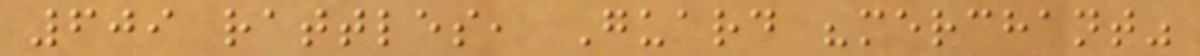609 rattles, Guard "merchant"
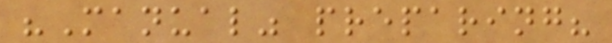"Manual" preparing?
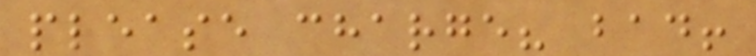please charge? bad!
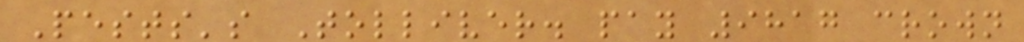Pests's Tolliver. pay 9817 crown
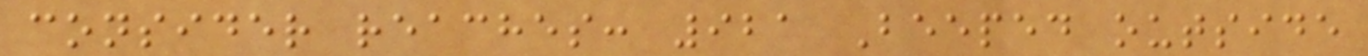consider reaches: 921 Beeped outside
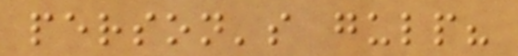person's gulp?
